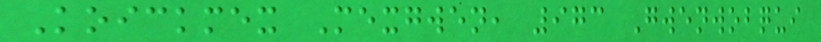Koickmex Mexgwen, 973 Gwenwobqui
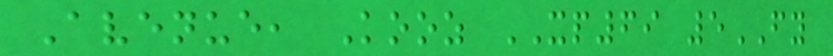Avenue, Kooz XP69 5FY
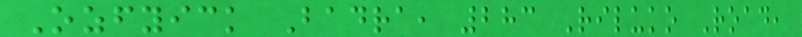Ozfyick Badra, 283 Riluko Road,
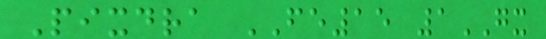Pixdra FE15 1GX
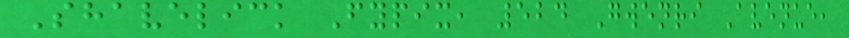Shavelick Fypix, 524 Gwenri Avenue,
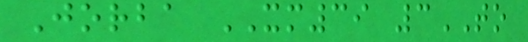Jorba XM39 3TO
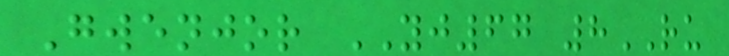Gwenjor YJ67 8RU
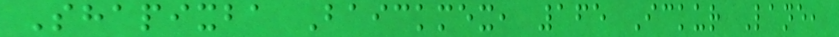Shapixba Baickmex, 165 Ickur Lane,
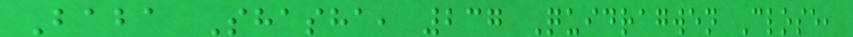Baba Shasha, 237 Quidragwen Close,
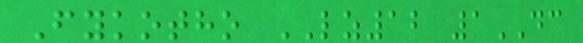Fykotho LZ12 1DC
